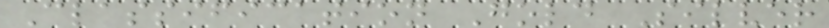Classification Gold Silver
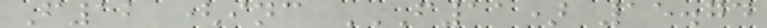F12 (inc F11) 15.74
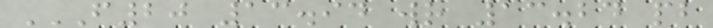F20 13.94 WR 13.24 PB
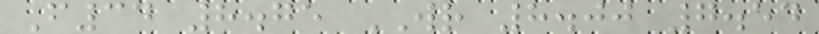F34 8.75 WR 8.00 7.54
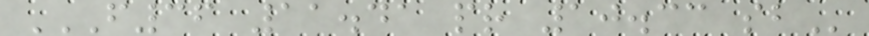F36 11.41 PR 10.33 SB
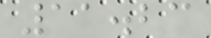11.23
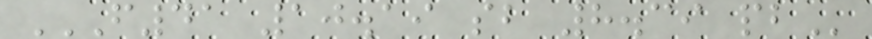F41 10.19 SB 8.39 PB
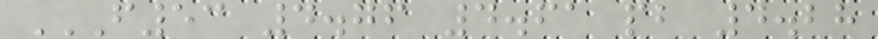F53 4.76 4.61 PB 4.28
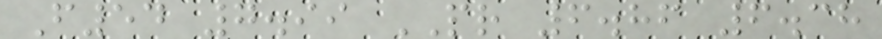F54 7.99 PR 6.86 6.38
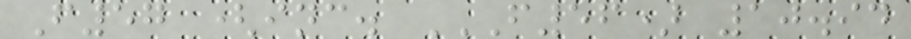F57 (inc. F56) 10.94
